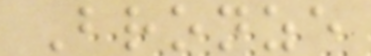Bronze
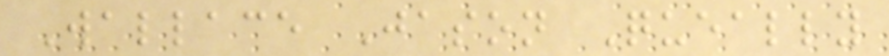Wallace Jason Queally
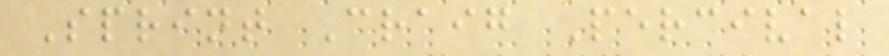Sprint Craig Percival
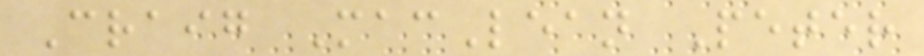Craig MacLean Peter
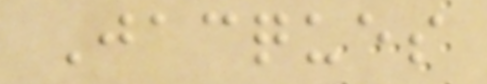Jacques
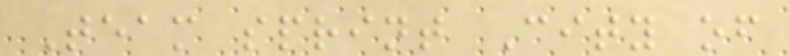Team sprint City of
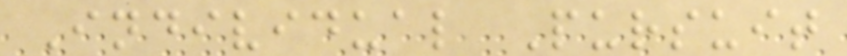Individual Pursuit
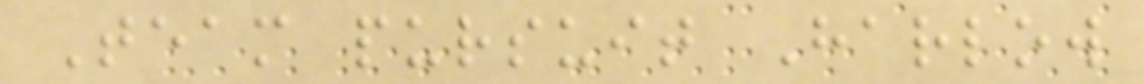Team pursuit Harlow
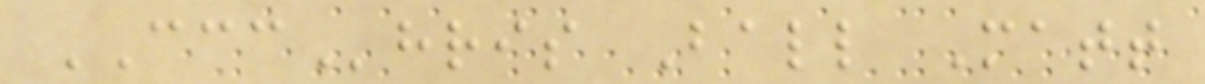CCChris Ball Matt
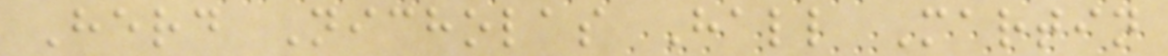Herd Nicholas Hall Martin
